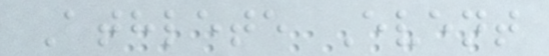Athlete Event
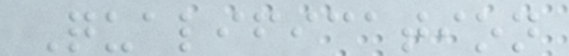Qualification
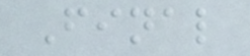Final
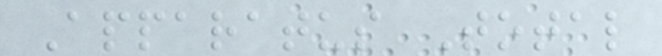Apparatus Total
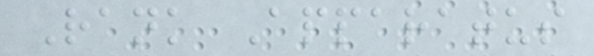Rank Apparatus
